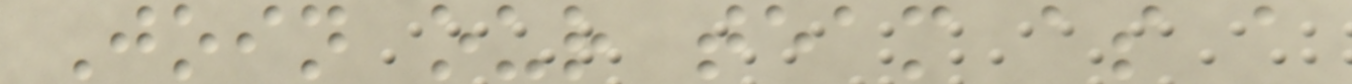Join our team as a
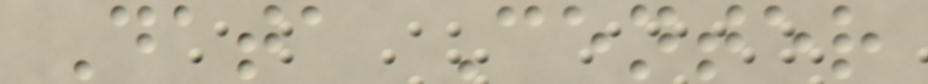Data Center
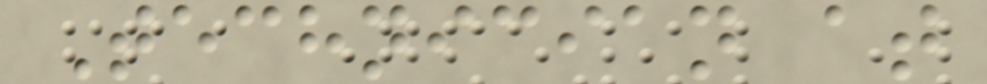Technician at
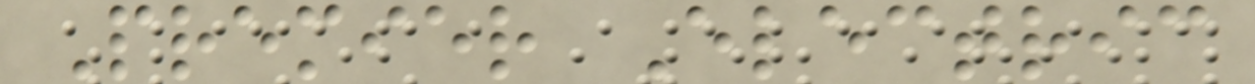Premier Electric
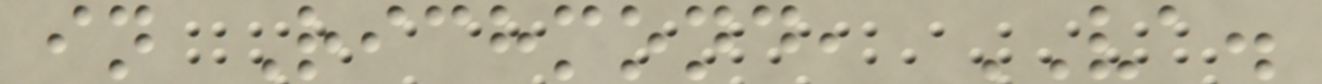in Richmond, VA.
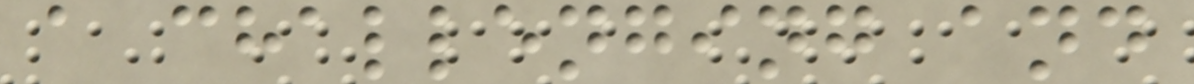a challenging and
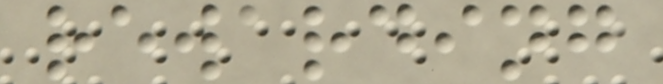rewarding
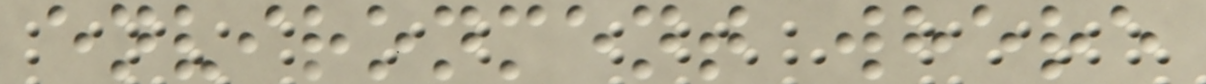environment where
